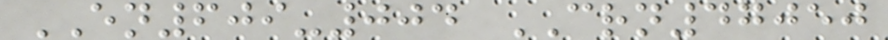EN609-004 CRN47050
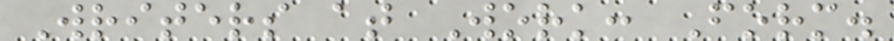Writers at Work: Form.
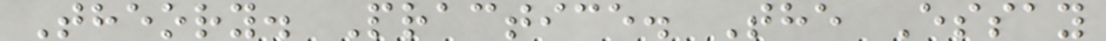Theory. Practice. The Essay
